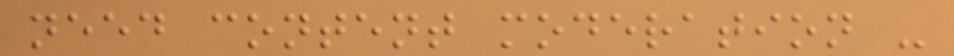need content moderation -
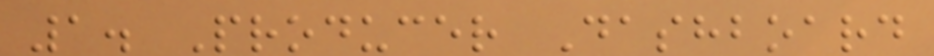1. Producer Dashboard
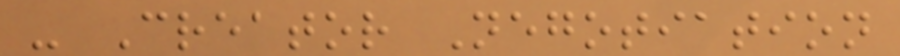- Creator Negotiation
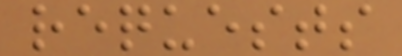requests
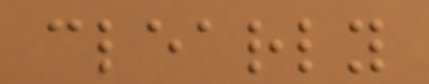clearly
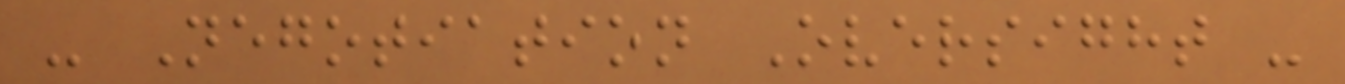- Negotiation Oversight -
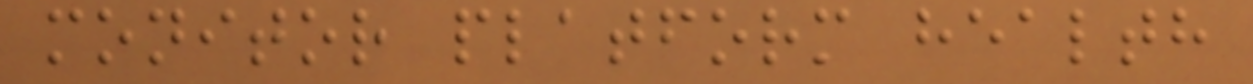monitor platform health
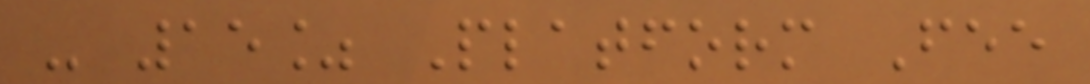- 15% Platform Fee
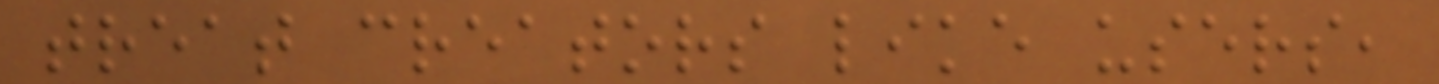treat creators like users,
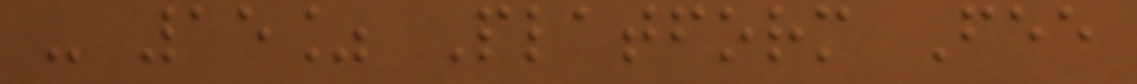- 15% Platform Fee
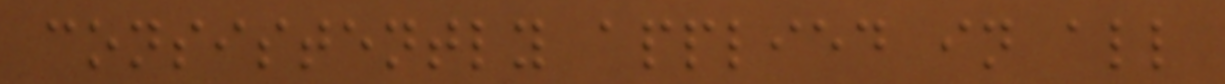consistently applied in all
